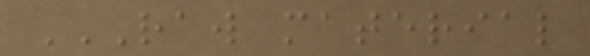RAW MATERIAL
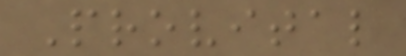Provital
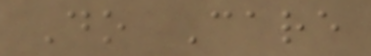Do Care
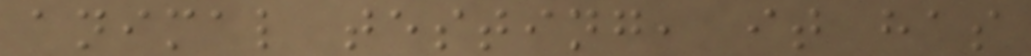animal testing, it has
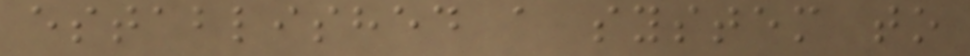established a system to
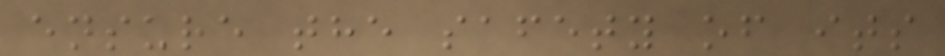ensure the safety of its
